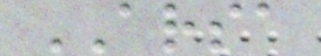ARSA
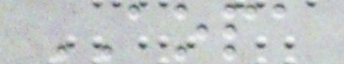AOPA
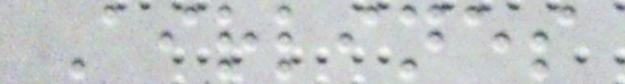Airlines
